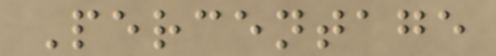Percentage
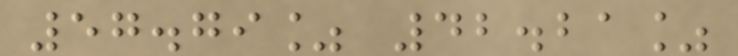57.79% 42.21%
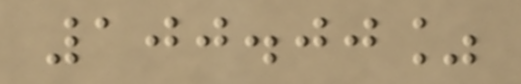100.00%
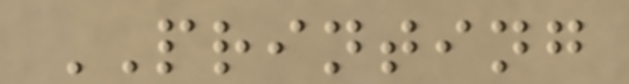PRINTING
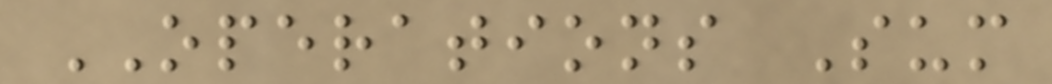OPERATIONS Sum
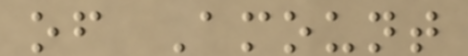of Amount
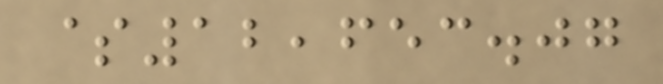$12,653.07
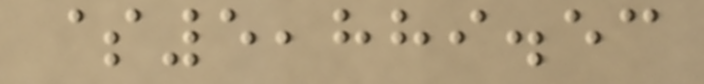$5,889.53
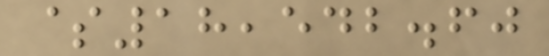$18,542.60
